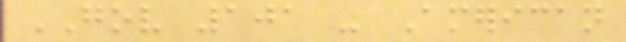GOV 101 - American
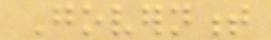Government
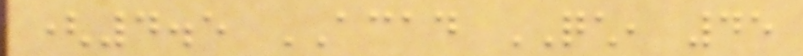(4.5 ACAD QCH, 45
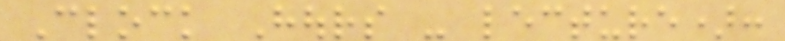Clock Hours - lecture):
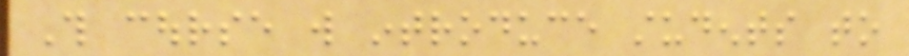This course will introduce students to
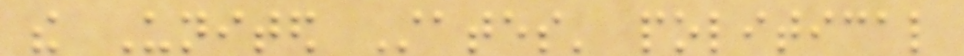the United States' political
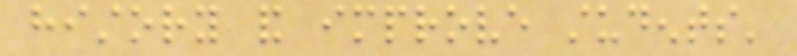history and improve students'
